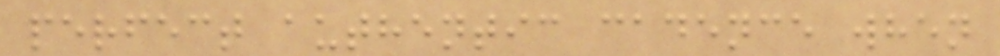perfect authentic cadence when
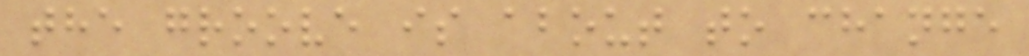the groove is about to change
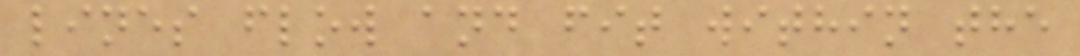lines flow and fit within the
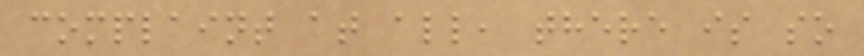complaint at all, there is so
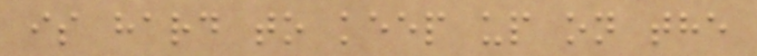is hard to keep up on the
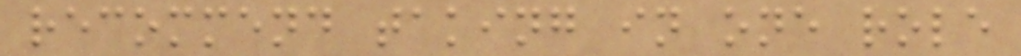recommend taking in one role
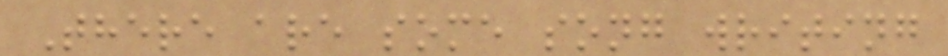There are some song writing
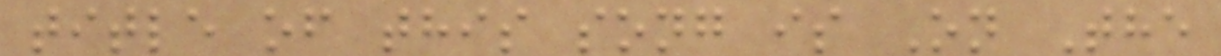title of this song is On The
